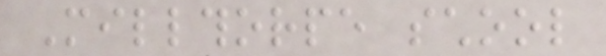Millthorpe school
